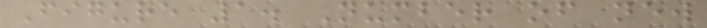Figure 1. Number of new
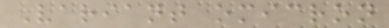Variant omicron
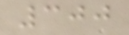300
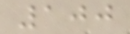100
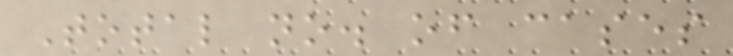Total no. of cases
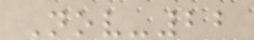Nov-22
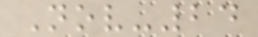Nov-24
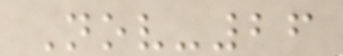Nov-26
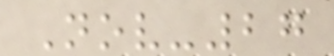Nov-27
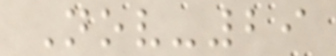Nov-29
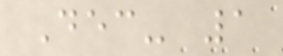Dec- 1
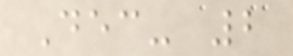Dec- 2
